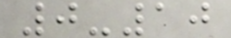0-10
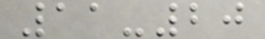11-20
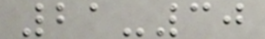21-30
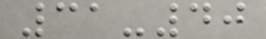31-40
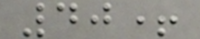40+
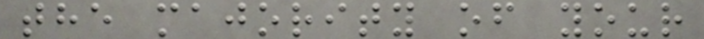the majority of your
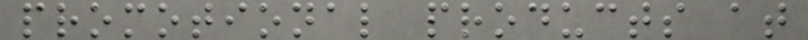promotional products at
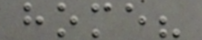home?
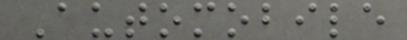Automobile
